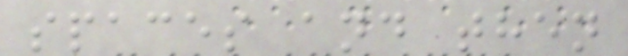spaces and then
